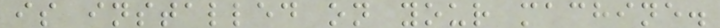is installed on your machine.
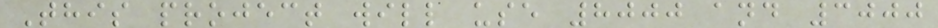This project will use 8000 and 3000
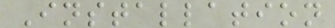Installation
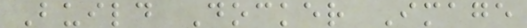Build Docker Image
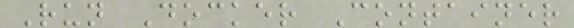Run Docker Container
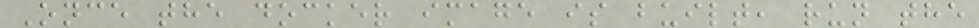Once the docker image is built, run the
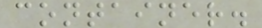container.
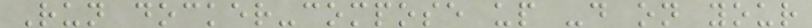Run docker-compose up -d on your
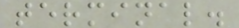terminal.
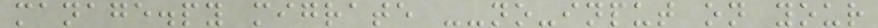manage.py migrate --no-input on your
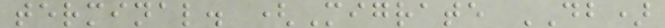terminal. (Migrate DB)
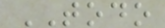TODO
